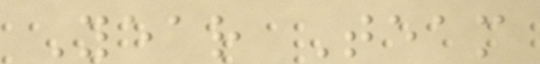Year Team
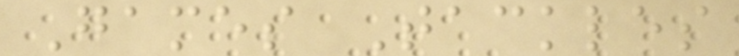Games Tackles
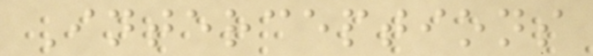Interceptions
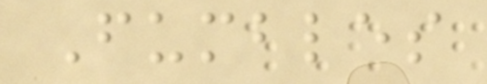Fumbles
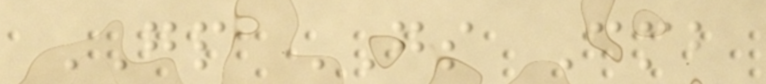GP GS Cmb
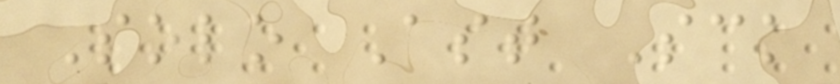Solo Ast Sck
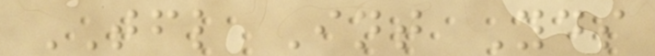TFL Int Yds
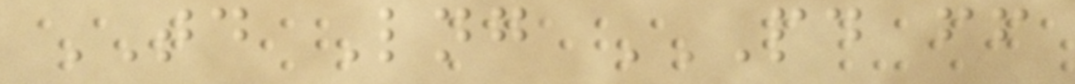TD Lng PD FF
